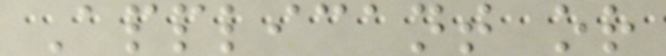Applicant or
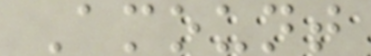Amount
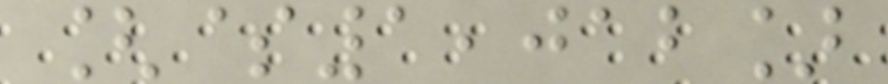[$1,012]
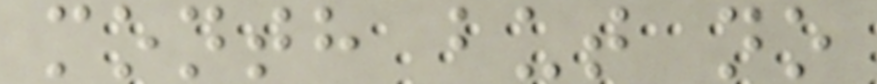month but no
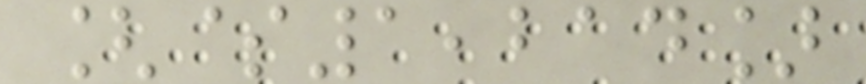[$1,214]
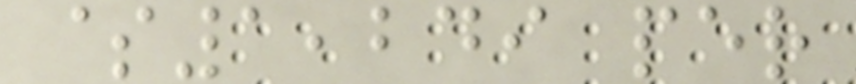$1,249 per
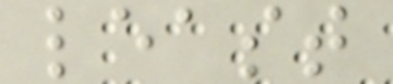least
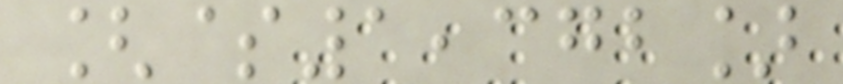[$1,372]
